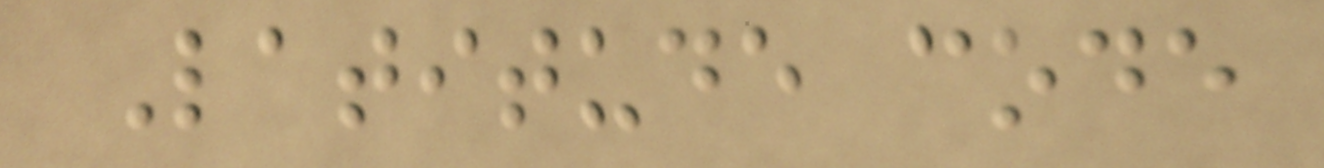Latitude code
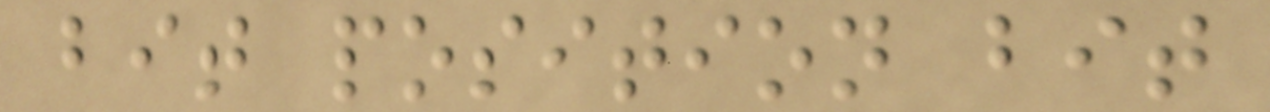bit position bit
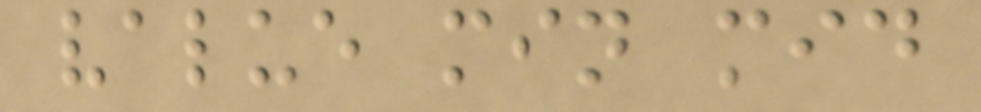value min mid
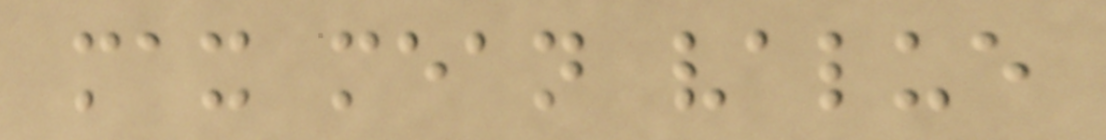max mean value
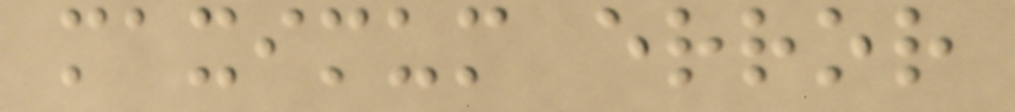maximum error
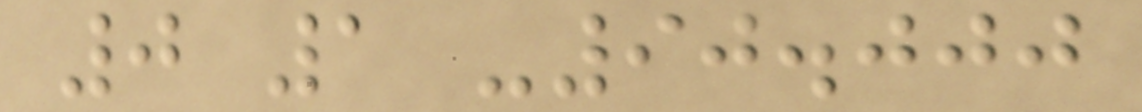0 1 -90.000
